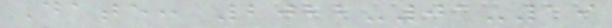Date: 2022-01-19
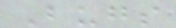Bugs
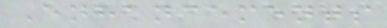Enhancements
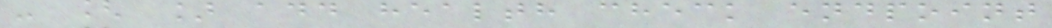- [ ] add health check endpoint
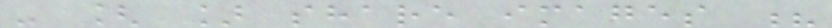- [ ] share images ?
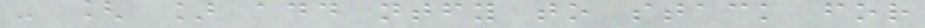- [ ] add ntfy to stack for
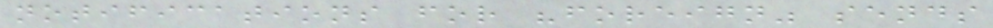notifications for "foreign" sends
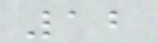12
